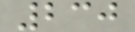230
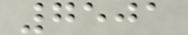7501
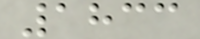1833
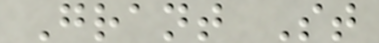Grant St
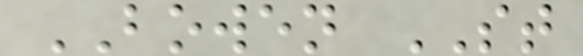BOWEN ST
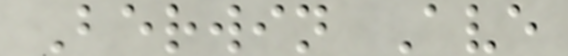Berwin Ave
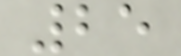25
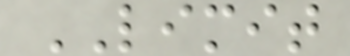LIMIT
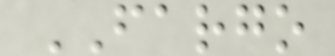FARGO
